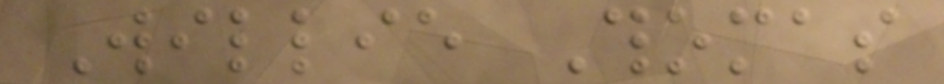Willie Thomas
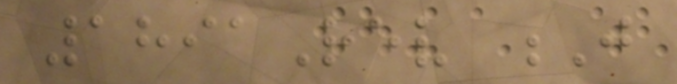1891Rev J
